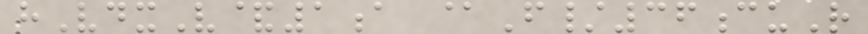hVdxV&1a @F/36cuR
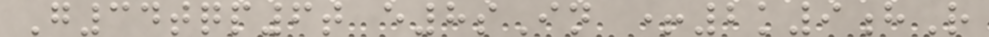G34tqp6t e8sIn +2k9hR
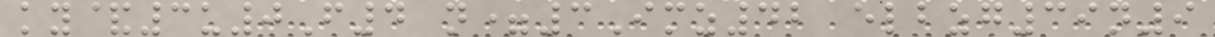ky&3u0F4 n=3Imz42 elbzg39n9
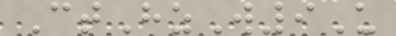CtHzW9U
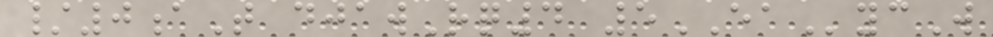/0aT djawRq4 5EAycW
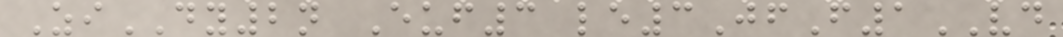ZiDY2n Euf3 le3JfF1VD
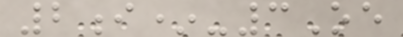2i*-3Oe
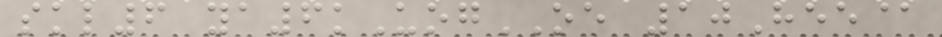skl6 ya6kUogOE 10Hee@
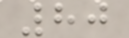80
